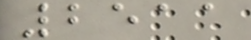2511
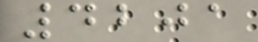4201
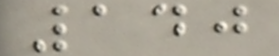140
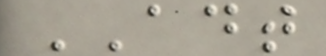ADT
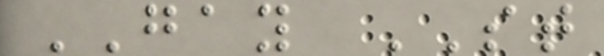GAY ST
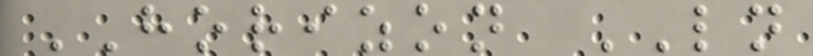HORIZON LN
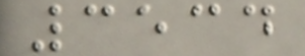3534
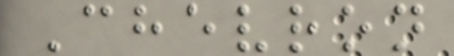Chevron
